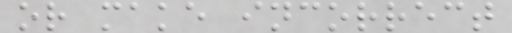or make incorrect
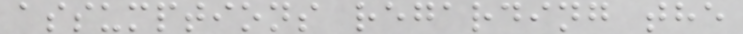assumptions regarding the
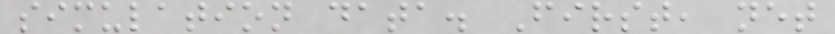simulation data. First, net
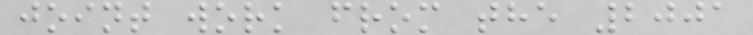joint work from the 2001
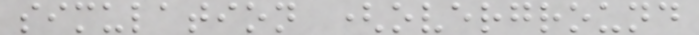simulation (overground
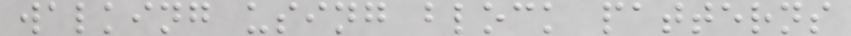walking using block patterns
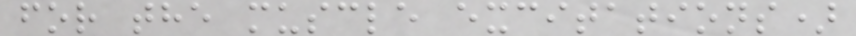for the muscle excitations)
